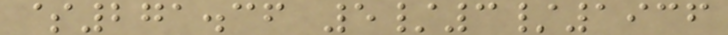$271.36 5/3/1936
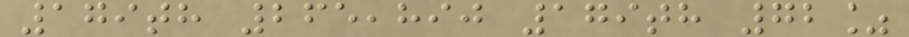179th 265,890 179th 72%
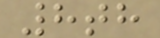8th
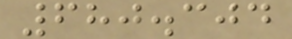680.304
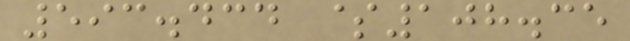593.434 $108.35
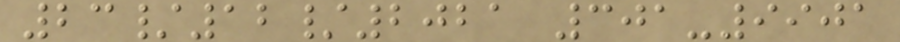23/12/2021 301-9901
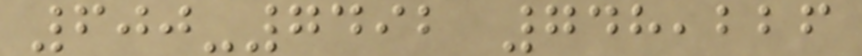600-7492 748,226
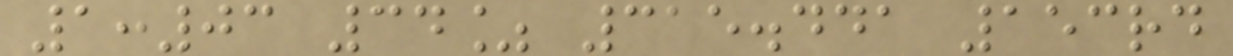1:03 34% 315.441 153rd
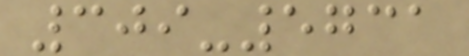309-5731
